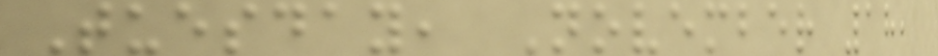Tuesday, November 18,
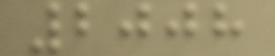2008
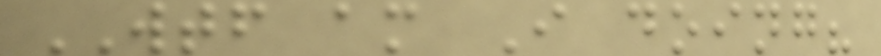WTF am I doing?
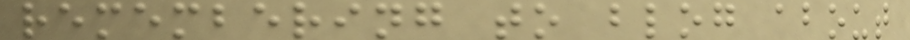remembering to blog about
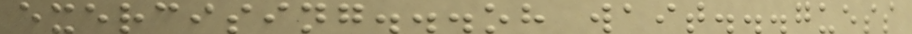exercising...oh wait...guess
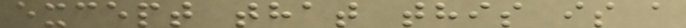except that this is a
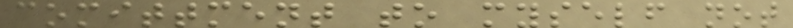comittment to myself not
